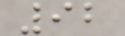92
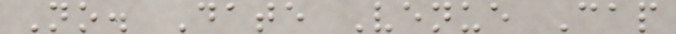No. Date Venue Cap
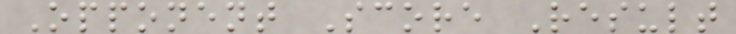Opponent Score Result
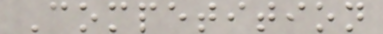Competition
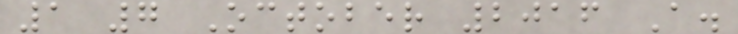1 7 October 2016 A.
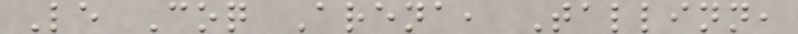Le Coq Arena, Tallinn,
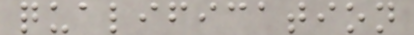qualification
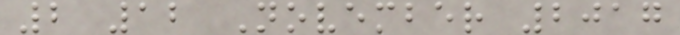2 12 November 2017
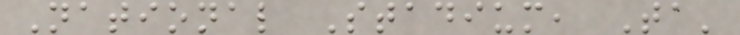National Stadium, Ta'
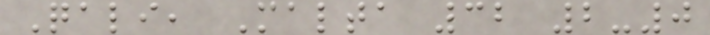Qali, Malta 32 2-0
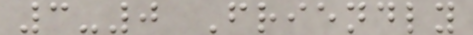3-0 Friendly
